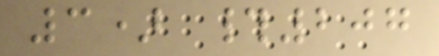3) #207
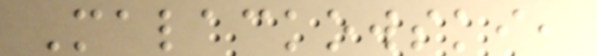Malackowski,
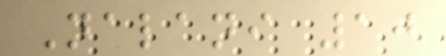Nalani 10
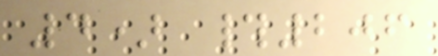4) #206
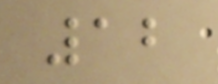12
